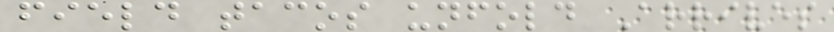field tacos unfold Arrives
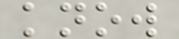know
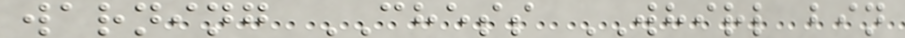warning CHESS WHIRL bin
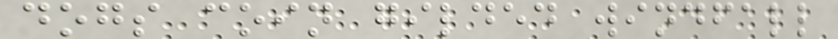dogs coin gilded windfall
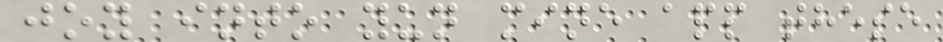joy into yun mine app these
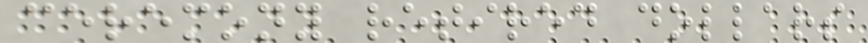ceremony retired dollars
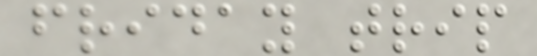friday trip
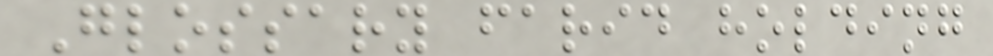Glossary farid holding
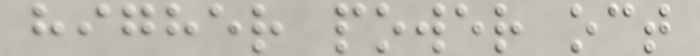higher power oct
